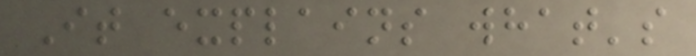It explains what's
